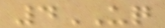4UQ
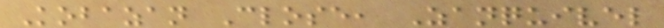Kobazan Close, Zanquivel
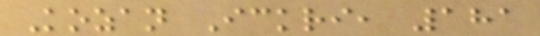Kozan Ickri, 181
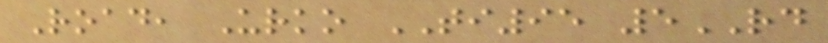Road, Urko TI95 5RD
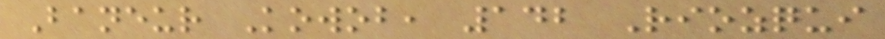Baneur Kowob, 142 Riozqui
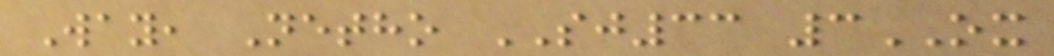Way, Netho SJ33 3OX
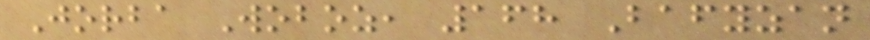Jorba Woboz, 168 Bafyzan
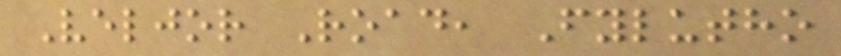Veljor Road, Fylutho
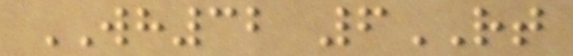WH32 6RT
